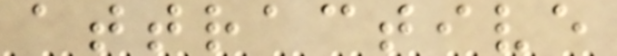attractive
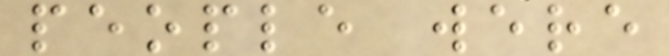people were
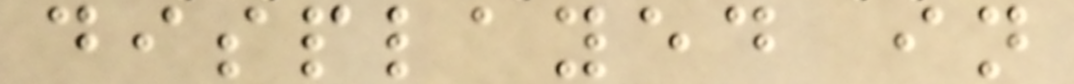displayed in
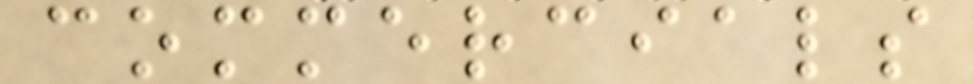commercials
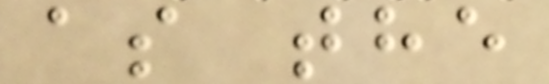as the
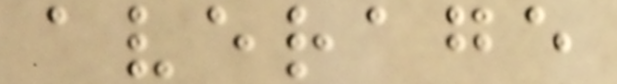average
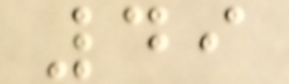49
